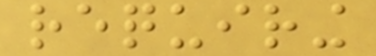requiring
